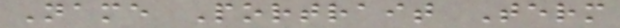Name Portrait Term
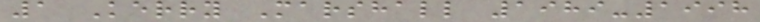1 Kerry Marshall 1989-1998
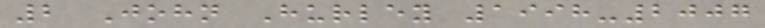2 John Hurley 1998-2007
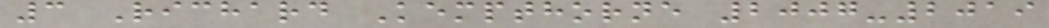3 Richard Kempthorne 2007-2019
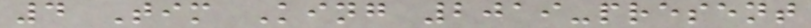4 Tim King 2019-present
